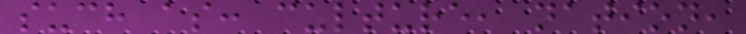such as: culture, nation,
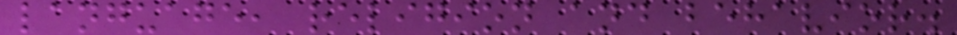language, religion and behavior.
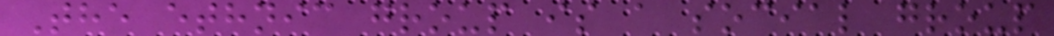The ethnic group is a social group
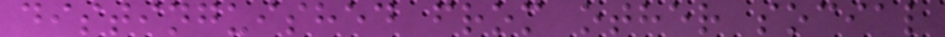distinguished from other social
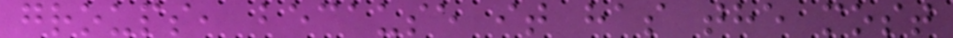groups, because it has the most
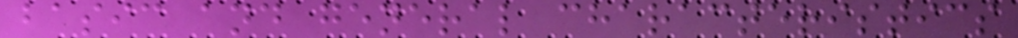basic and general characteristics
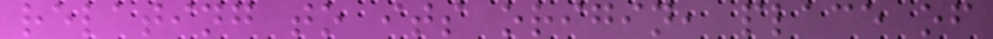relating to its origin, place of
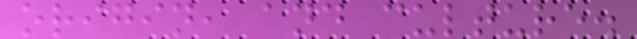origin, and culture.
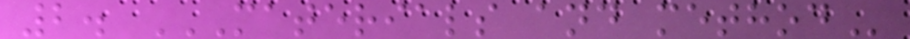2. MATERIALS AND METHOD
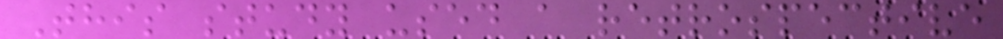This study used a retrospective
